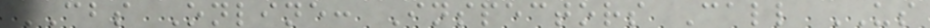CBS Online: Inspectors Call US
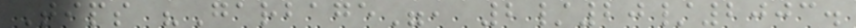Tips "Garbage", 2/20/2003.
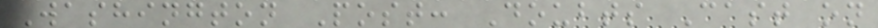Washington Post: Doubts Cast on
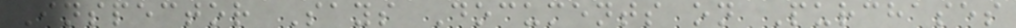Inspector Says Documents on Purchases
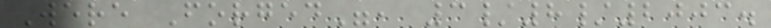Were Forged", 3/8/2003.
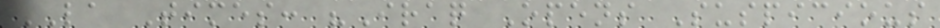LA Times: "Iraq Opens Suspicious
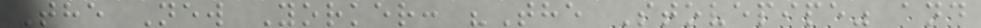The New Yorker: "The Stovepipe" and
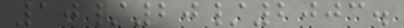10/20/2003.
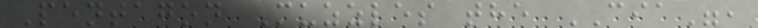Pentagon Muzzles the CIA",
